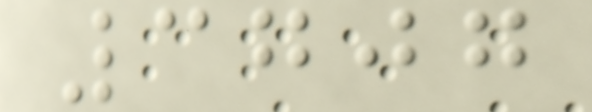3707
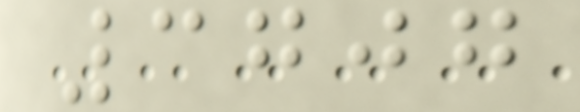3707
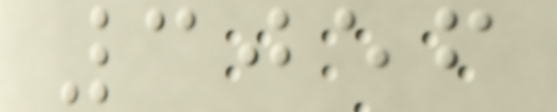3056
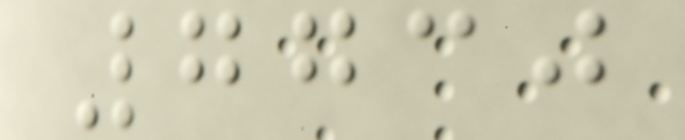7730
